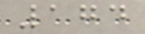174
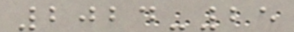2024-25
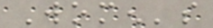Women's
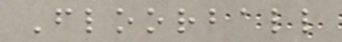Floorball
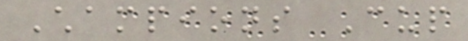Champions Cup
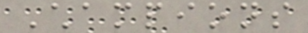Champions
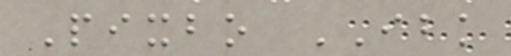Pixbo IBK
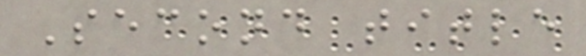Second title
